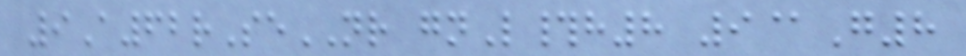9A62rSeNR gnL#h8 9@G8
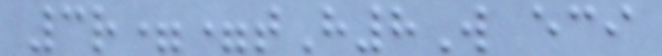3r==tH8W eci
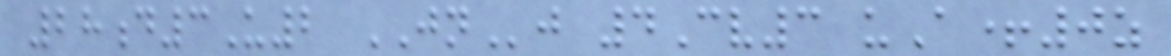28d3U2 JNj 4Cv3 uA+0z
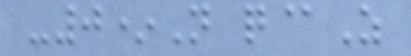-0*N q@Z
